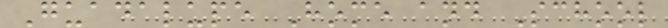Guadalupe Home and School
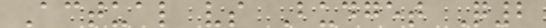Actual vs Budget Q2
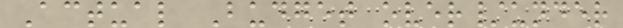Actual Budget over/under
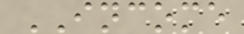INCOME
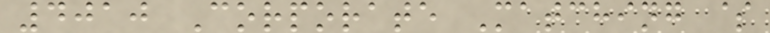4010 Corporate Matching $
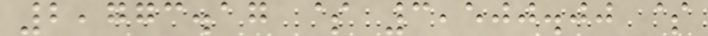2,773.17 $ 3,500.00 $
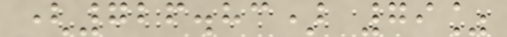(726.83) 79%
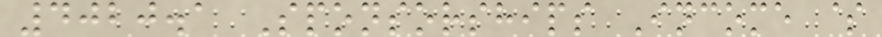4020.1 Sponsorships Income $
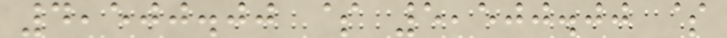4,500.00 $ 5,500.00 $
